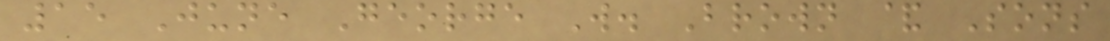15 June George W. Brown & Sons
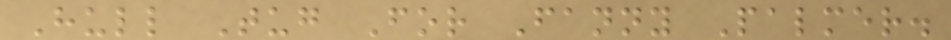Hull Tug For Fanny Palmer.
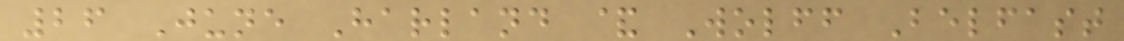26 June Harland & Wolff Belfast
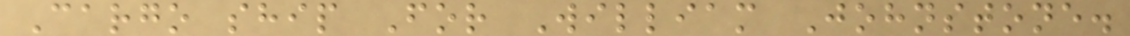Cargo ship For William Johnstone.
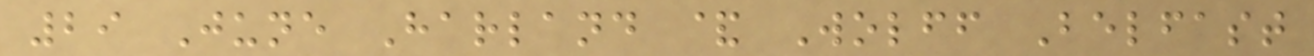29 June Harland & Wolff Belfast
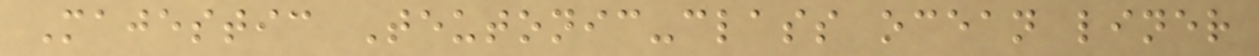Majestic Teutonic-class ocean liner
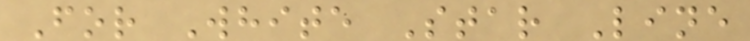For White Star Line
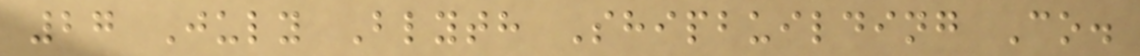27 July Blyth Shipbuilding Co.
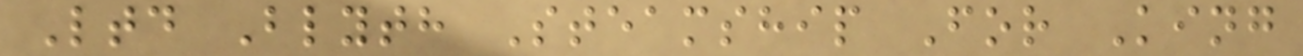Ltd Blyth Steamship For King
